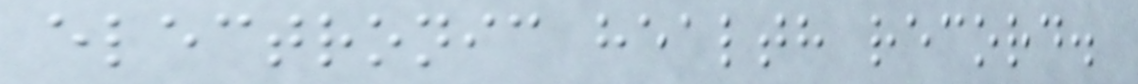electronic health record.
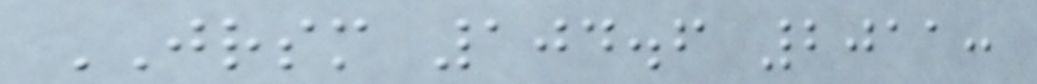JRSM 104.6 2011:
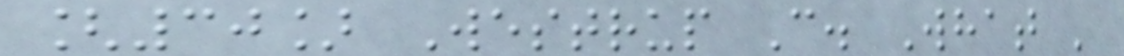[30] Westrup C. What '
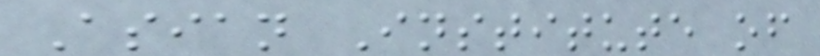Asian Institute of
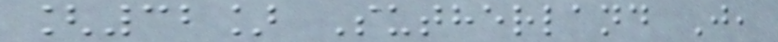[32] Sutherland J,
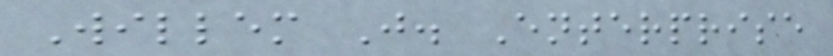Willem J. Enterprise
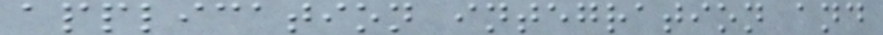application integration and
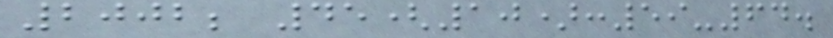2002; 45(10):59-64.
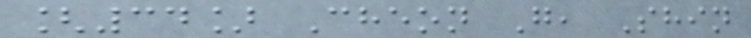[34] Cheon G, Shin
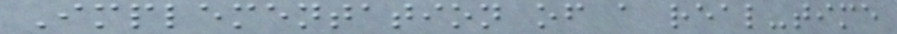Implementation of a real-time
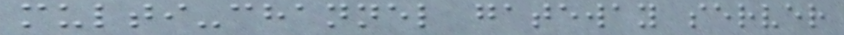multi-channel gateway server
